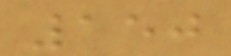150
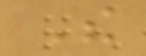The
